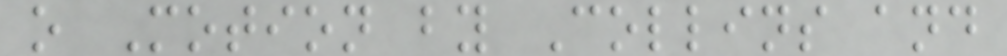o Motion by Collins and
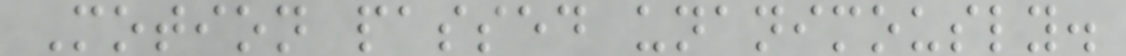Motion passed unanimously.
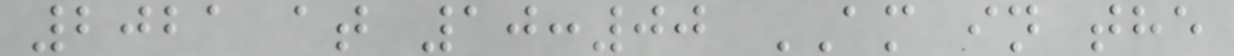2021 at 10:00 AM in the
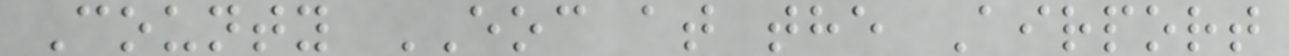County EOC at the Airport
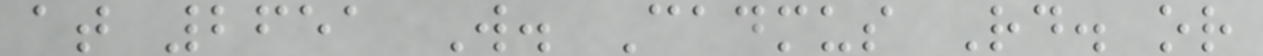at 2651 W. Cadmus Rd. or
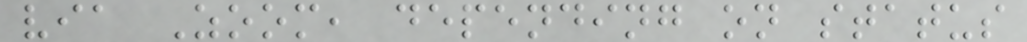via Zoom, depending on status
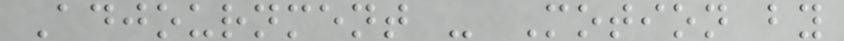Adjournment - Motion by
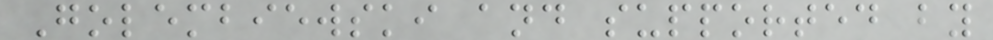Golembiewski and supported by
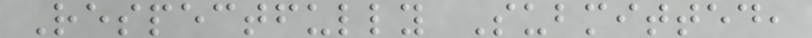Respectfully Submitted,
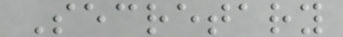Secretary
